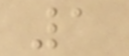1
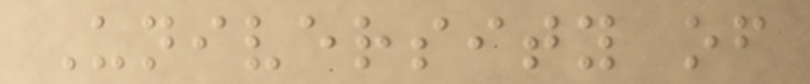University of
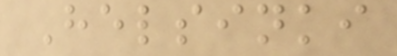Helsinki
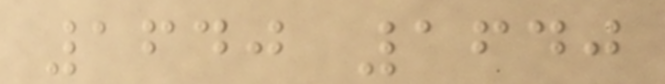1640 1640
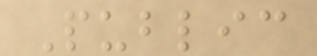Public
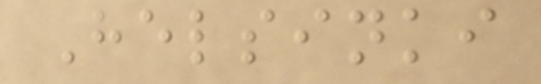Helsinki
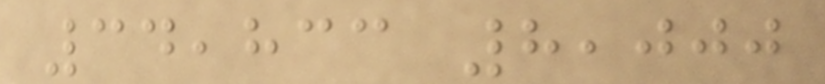34,833 8,000
